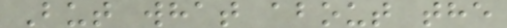But what about the
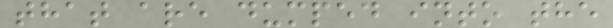that are dumped into the
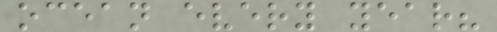ocean every year?
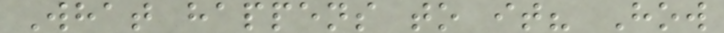What happens to it? How
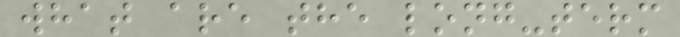what are the long-term
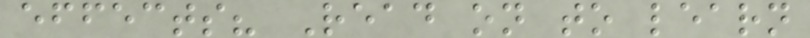effects? Read on to learn
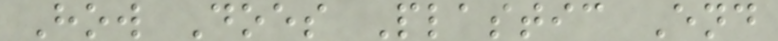How Does Plastic End
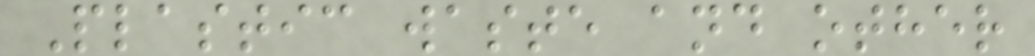Plastic waste and other
